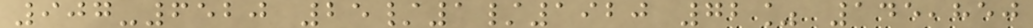907-6520 25/1/1920 72% 145,850
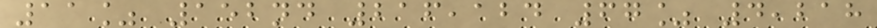11% 152nd 216,124 67% 4,218
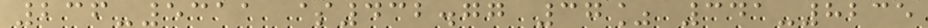236-5311 $432.77 37% 341-8235
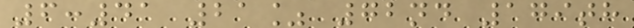6:41 21% 72nd 179th
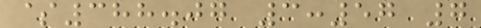$388.07 3:57 7
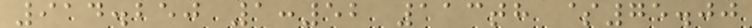914.250 1:52 113th $75.00
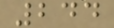244
